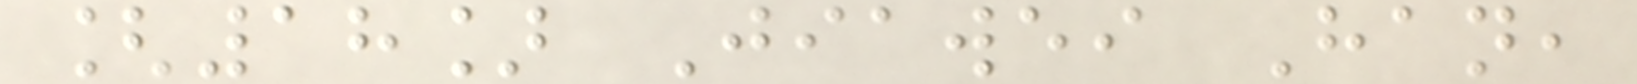[18] Jiawei Han,
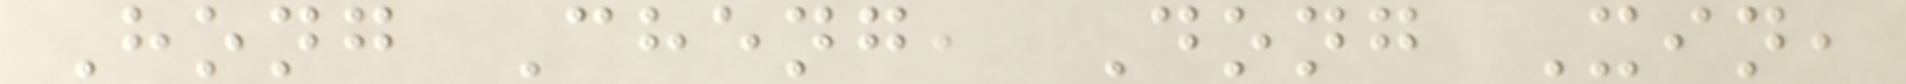Hong Cheng, Dong Xin,
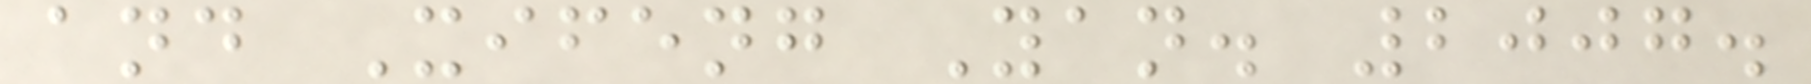and Xifeng Yan. 2007.
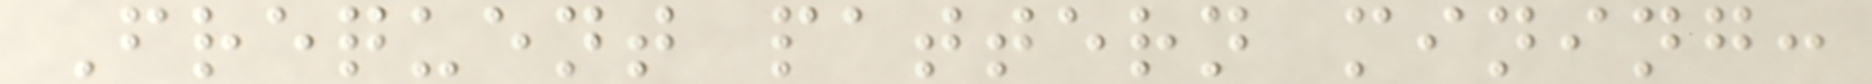Frequent pattern mining:
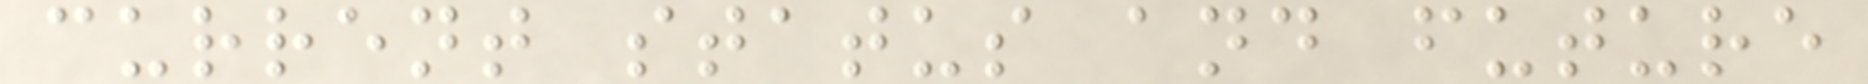current status and future
